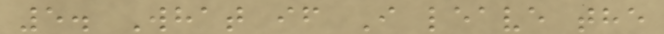5. What if I leave the
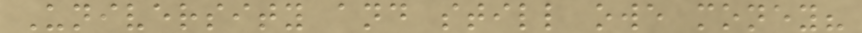University and still owe money?
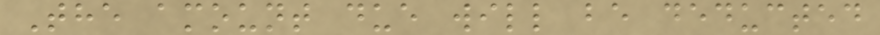The amount due will be deducted
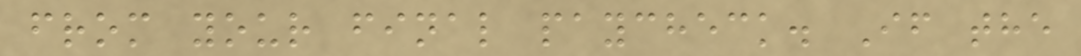from your final paycheck. If the
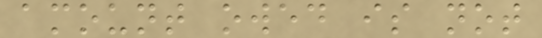amount owed is not
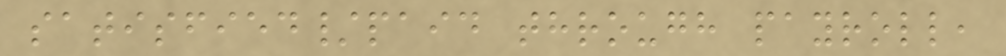satisfied/paid through payroll,
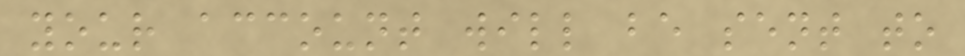your account will be sent to
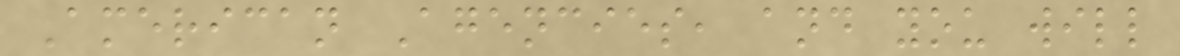American Agencies, and you will
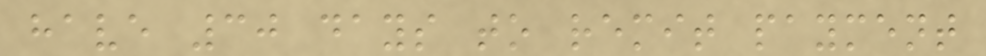have 30 days to remit payment
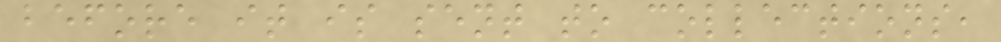before it is sent to collections,
